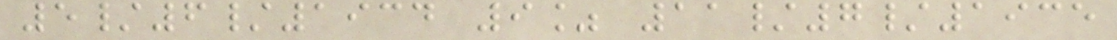5/6/1934 9% 11/7/1935
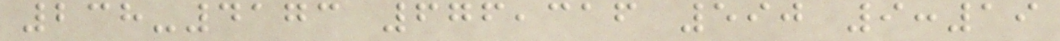238-4173 676,316 590 9:19
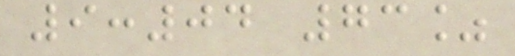9:04 73%
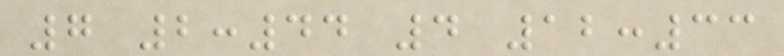7 2:44 4 12:33
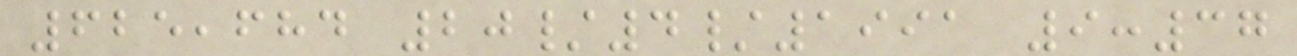625,684 20/4/1991 9:37
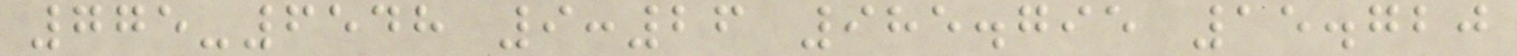775-6548 9:26 985.795 15.720
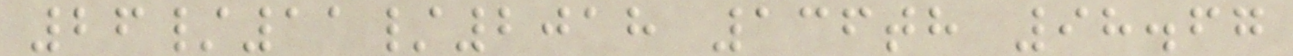26/11/2018 136th 98.67
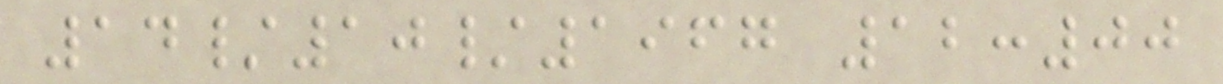14/10/1967 12:00
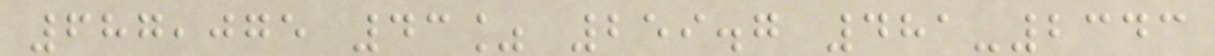687,075 43% 259.7 481-2343
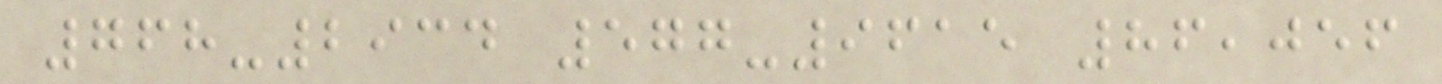768-2934 577-9615 86,056
